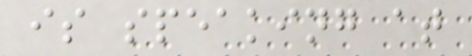is speaking at
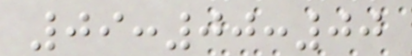09:00:00
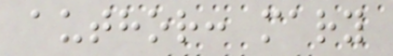author: mary
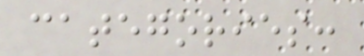categories:
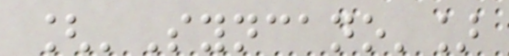['Syncano']
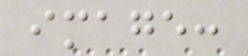image:
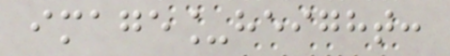image_height:
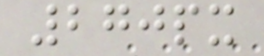270px
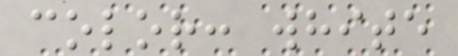color: white
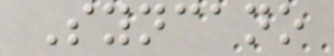Syncano
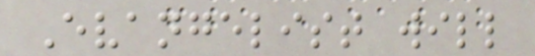Evangelist will
